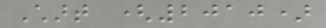Chart (2010)
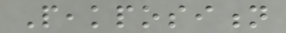Peakposition
